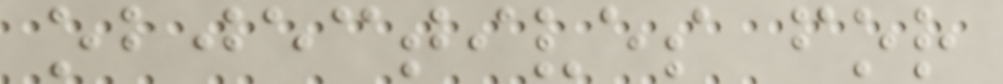objectives for
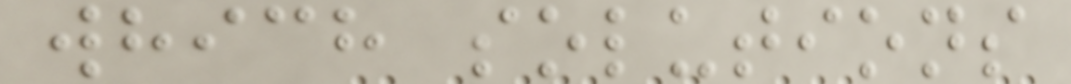which solutions
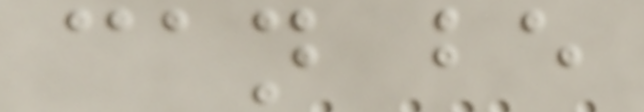can be
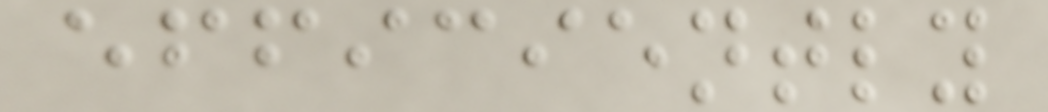efficiently
